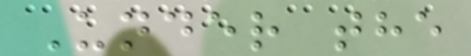Under the
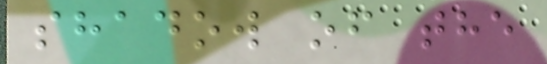shadow of the
